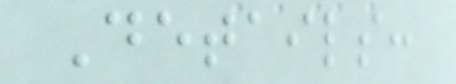Details:
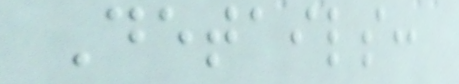Details:
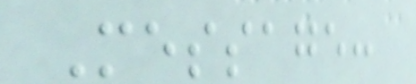Message:
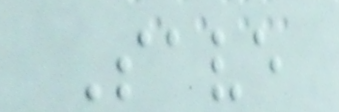Save
